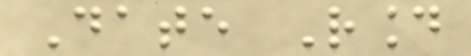Date Round
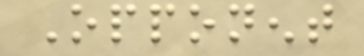Opponent
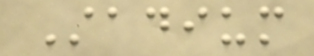Stadium
